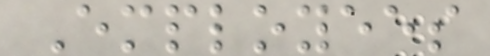Employees
